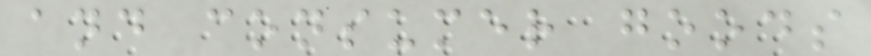and consumer goods
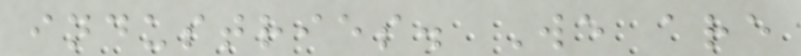industries. We are
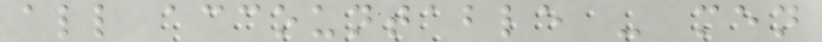all accountable - men
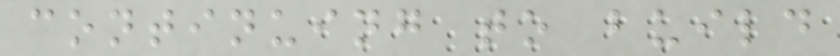continuing to build
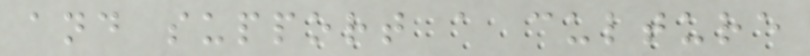and support a culture
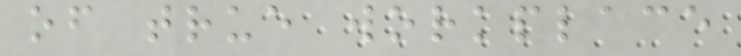of true workplace
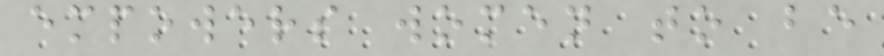empowers women to be
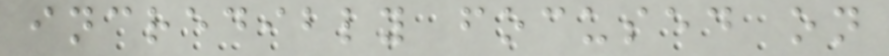incredibly focused on
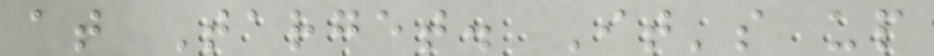at Target. It's up
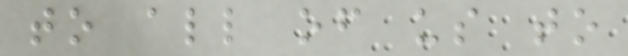to all of us to
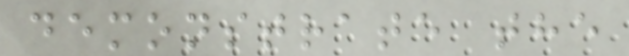demonstrate the
